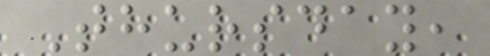Thursday,
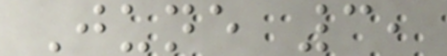June 3,
